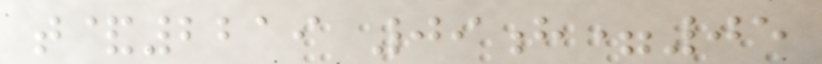t&2219 09h=05
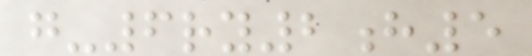g-6ry2h5
